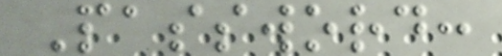Password:
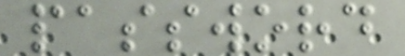password
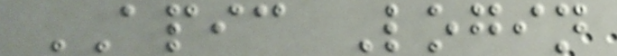APIC Login
